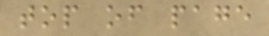top of page
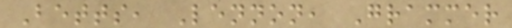Betts, Lennon, Grammer
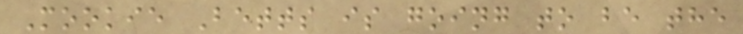Mookie Betts is going to be the
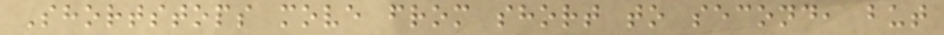Shortstops move from short to second, but
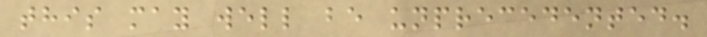this may well be unprecedented.
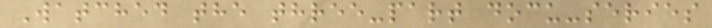Watched the three-part docu-series
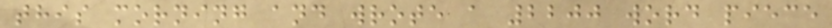this morning and wrote a 2200 word piece
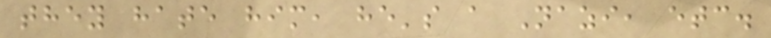they hate him, he's a Nazi, etc.
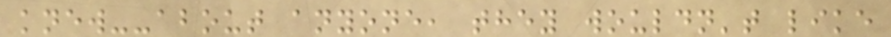knew--about anyone, they wouldn't like
